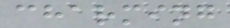charming
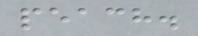peach.
